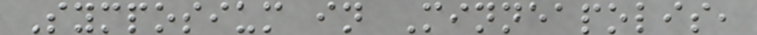Symposium in Minneapolis,
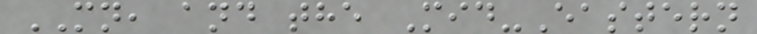MN, and the Mid-Eastern
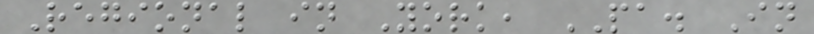Regional in York, PA. In
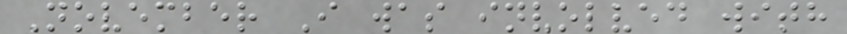November I was involved with
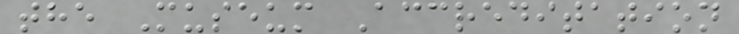the Museum Accreditation
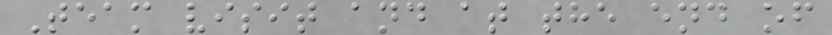Team visit and at the end of
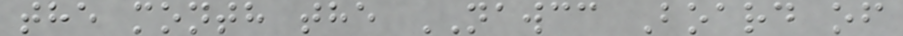the month the NAWCC Board of
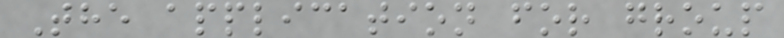The application for group
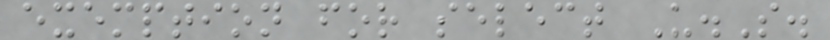exemption for select U.S.
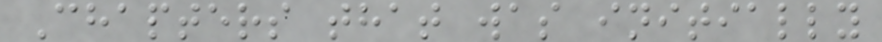Chapters that was initially
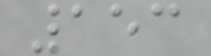153
